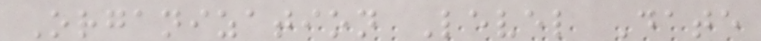Organization Level Date
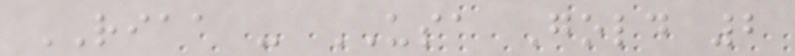RIAA - USA Gold 2
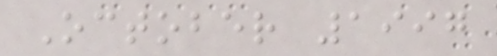October 1997
